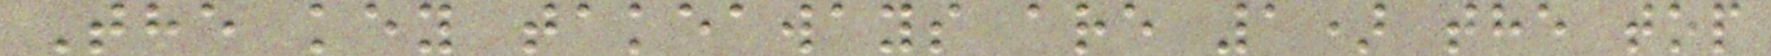The key takeaways are 1) the top
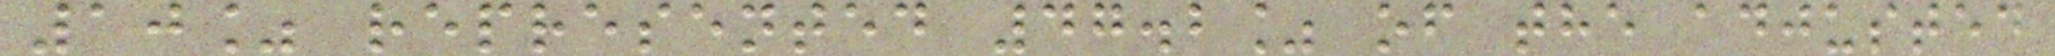10% represented 47.2% of the adjusted
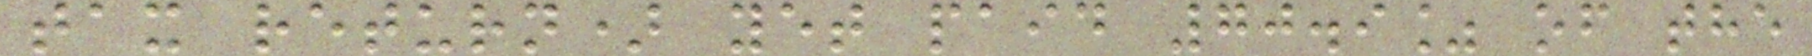tax return) yet paid 70.9% of the
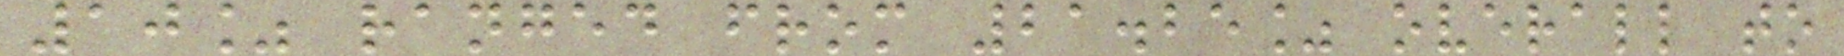10% ranged from 21.25% overall to
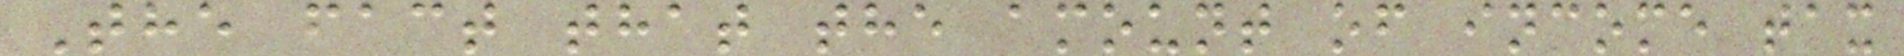The fact that the amount of income tax
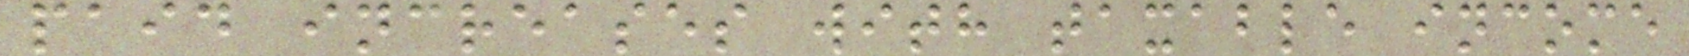paid increases with taxable income
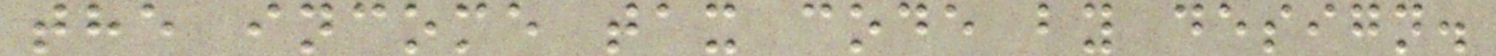the income tax code by design.
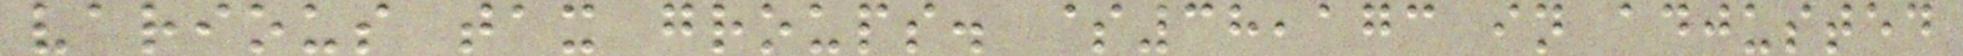various tax groups. $38,173 in adjusted
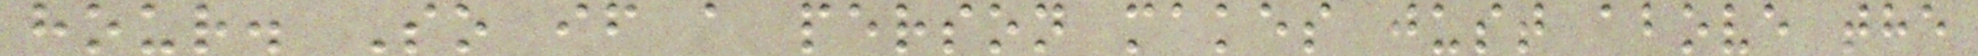hour. So if a person makes just above the
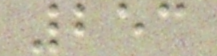253
